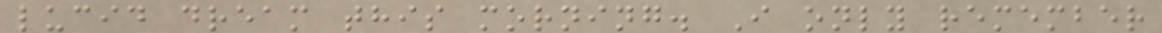lucid dream this morning. I only remember
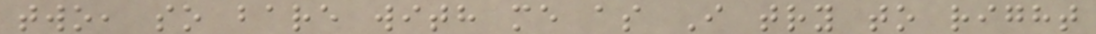two, so bare with me as I try to right
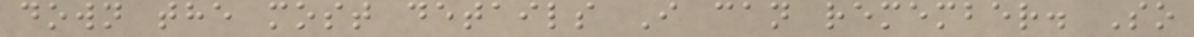down the most details I can remember. So
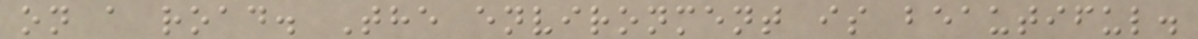on a road. The environment is beautiful.
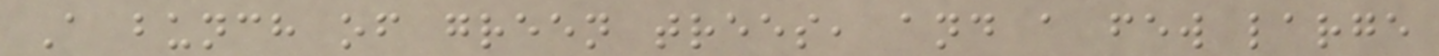A bunch of green trees, and a few large
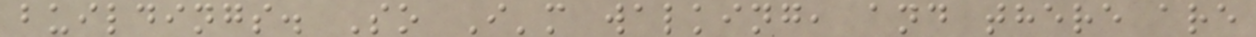buildings. So I'm walking, and there are
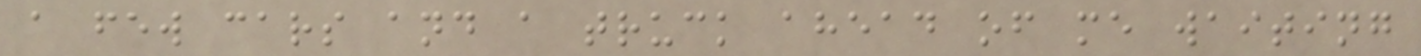a few cars and a truck ahead of me waiting
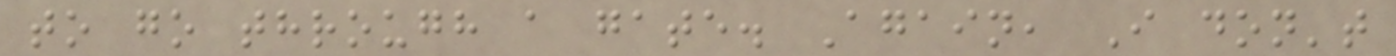to go through a gate. Again, I don't
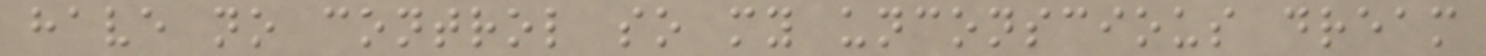have no control so my unconscious dream
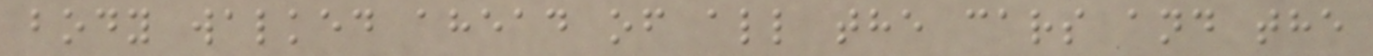body walked ahead of all the cars and the
